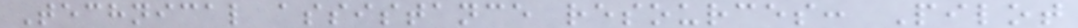Technical assistance resources: Pilot
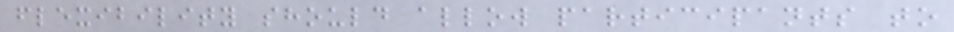flexibility should allow participants to
